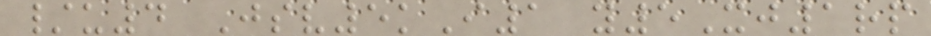/u4 Jsv5kI1 y5Xj1rp
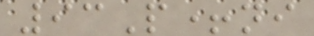93P+ni
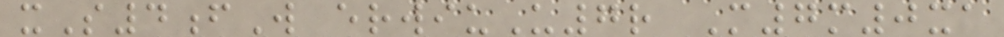xS4fW erwiuU7r M7m0xa
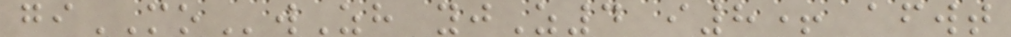giMOwZh yjZ4 i8+ afwt
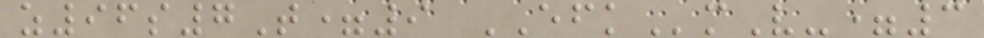z96s7T=9 EFKmV-=3
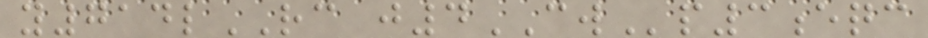y714lRC j4CWp3eqc
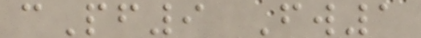cPf9 Fw1
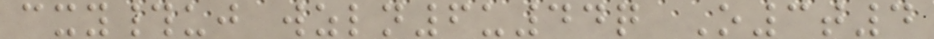cxy#uj wzln6u44q O3t4
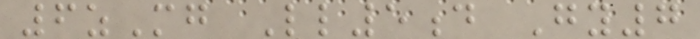6zMg Ll5d Gy7
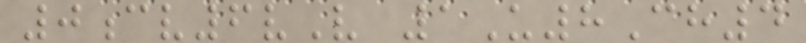0cv6vV 1U8Ch4
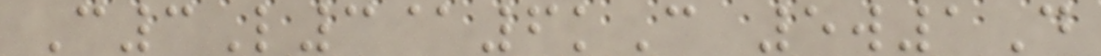C3L3@6kC 5w1D
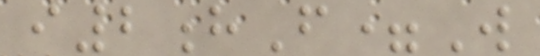i2hF=W
